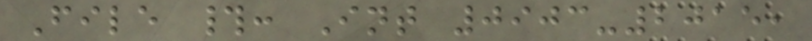File #: Int 0903-2015,
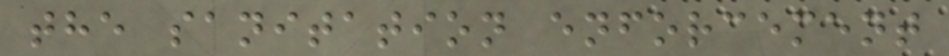the sanitation enforcement
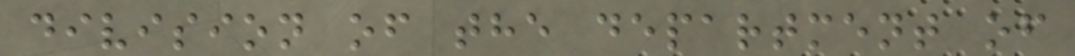division of the department of
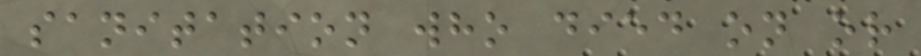sanitation who died on or
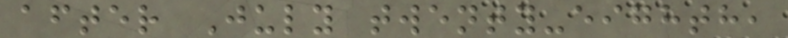after July twenty-eighth,
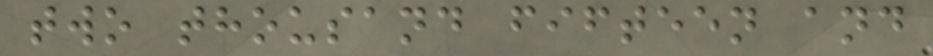two thousand fifteen and
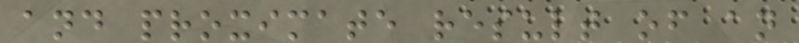and proximate result of an
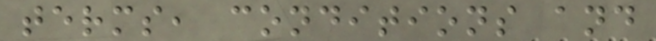terms, conditions and
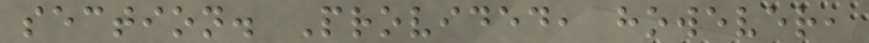section. Provided, however,
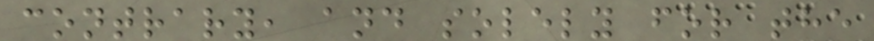contrary, and solely for the
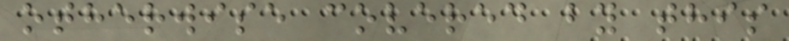otherwise covered by this
